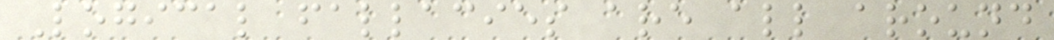Logical fallacies are all around
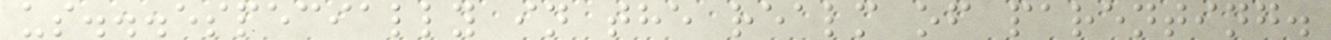us...especially in the realm of parenting.
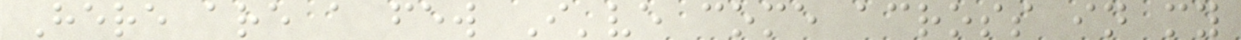Here are a few I've come across in my
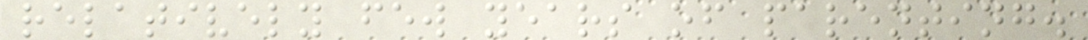relatively few years of parenting.
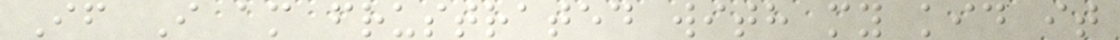If I am frustrated with my kid it
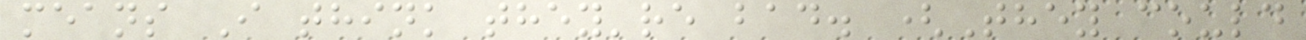means I think they're bad. (They could
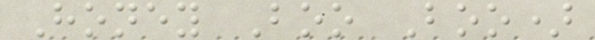Honey Boo Boo)
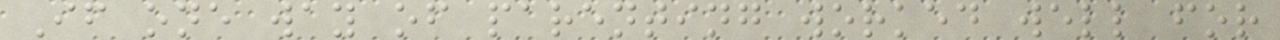If one way of parenting worked well for
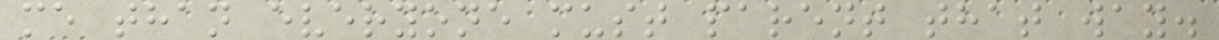me than everyone must parent that way.
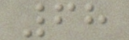68
